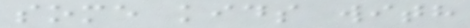some kids with
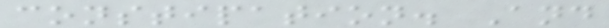constipation. And
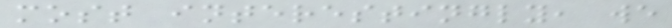most interestingly, we
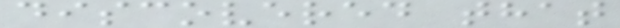discovered that
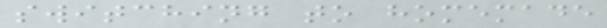switching to homemade
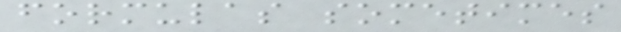formulas sometimes
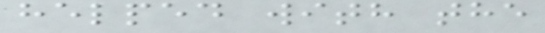helped with the
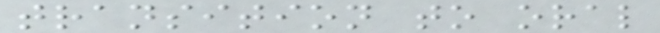transition to oral
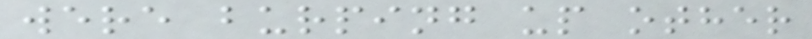were burping up other
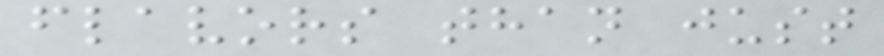flavors than just
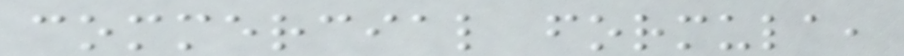commercial formula,
